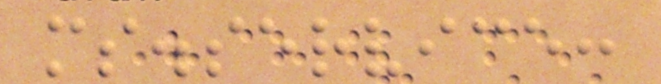ms.service:
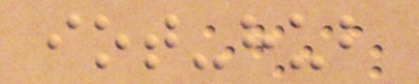iot-hub
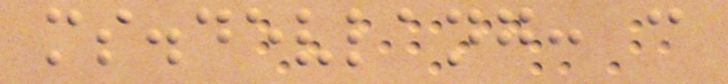ms.devlang: c
